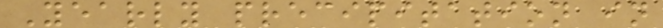Yearly precipitation in
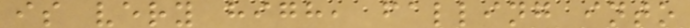is very high, falling into
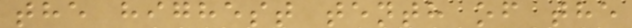the highest tenth of the
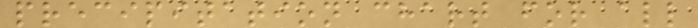precipitation chart for all
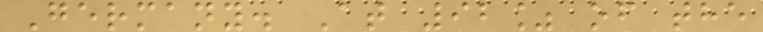Germany. At 92% of the
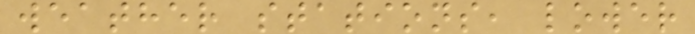weather stations, lower
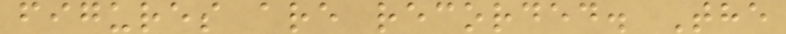figures are recorded. The
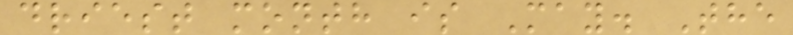driest month is May. The
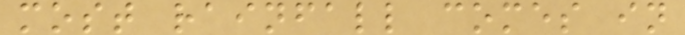most rainfall comes in
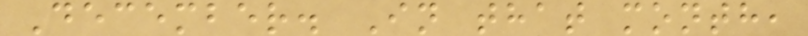December. In that month,
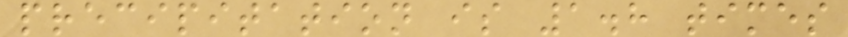precipitation is 1.8 times
